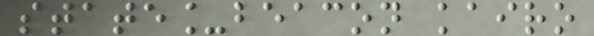state_beacon kairo
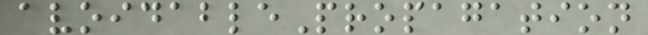avoidablePropagation
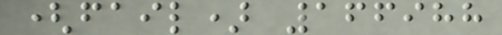(fail) 166988
